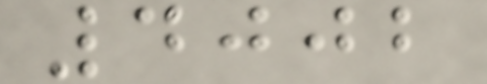4002
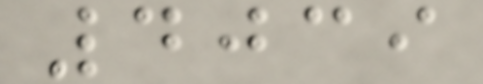4039
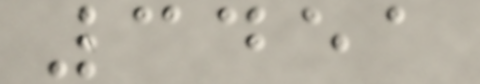3451
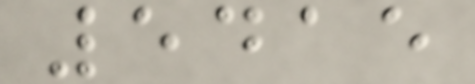5415
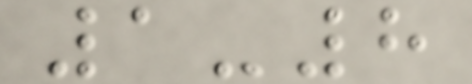1-8
